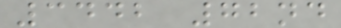3442 72nd
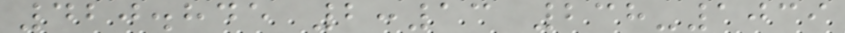420.845 2:13 238-1039
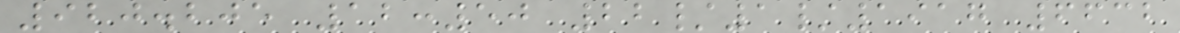920.205 12:50 22/1/1917 6632
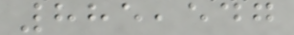885,547
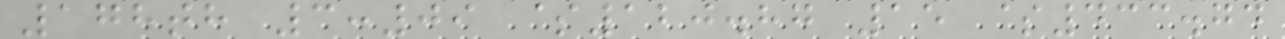178th 3:09 $120.87 15 $433.74
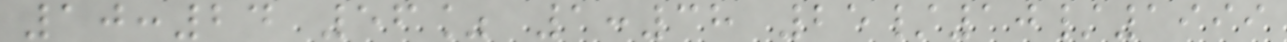10:24 56% 1:38 25/10/1999
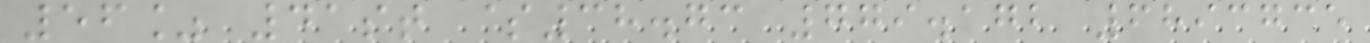56% 41st $38.73 779.172 6893735
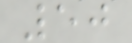50
